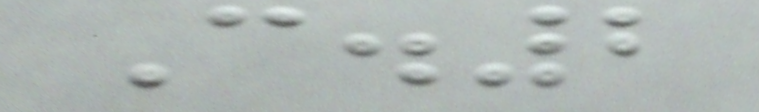C.2
